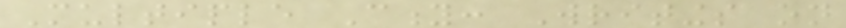Multiple City: Writings on
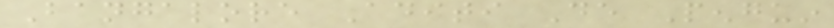Bangalore Aditi De Penguin
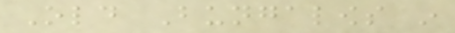Old Bungalows in
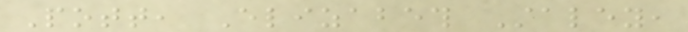Pott, Elizabeth Staley,
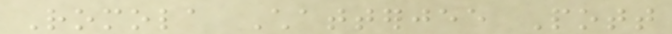Romola Chatterjee Pott
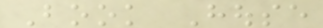Book House
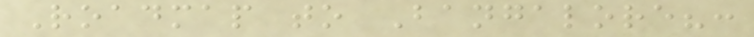Roadmap to Bangalore?:
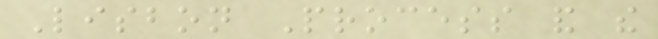Lisbon Process and the
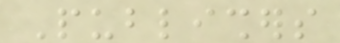Publishers
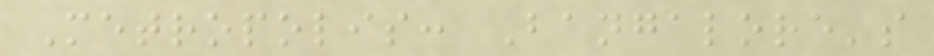Metropolis: Bangalore's
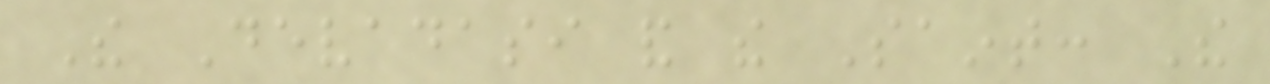The Devadasi and the Saint: The
